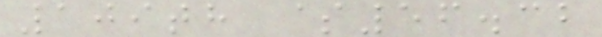109th $56.32
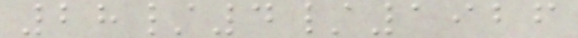28/4/1926
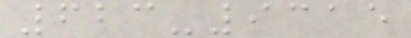623-9315
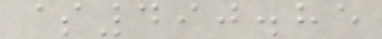$490.85
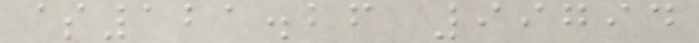$121.26 99794
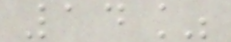14%
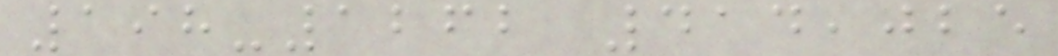198-1262 414,025
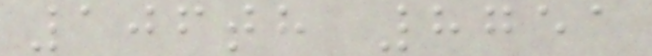106th 8751
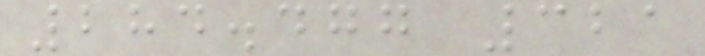284.477 321
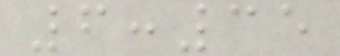6:35
